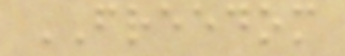FREEDOM
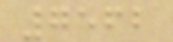7562
